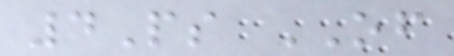4Ps OF
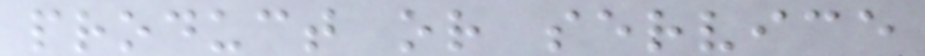product or service
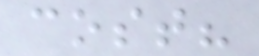cost?
